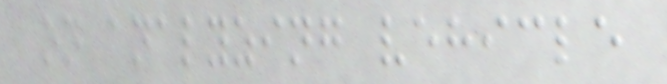on analyzing vehicle
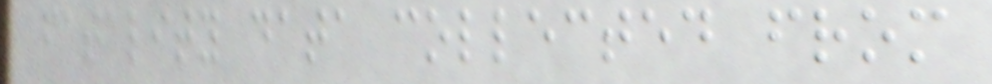fatality data collected from
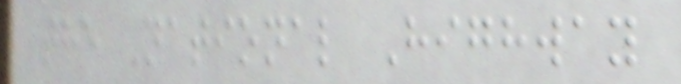the National Highway
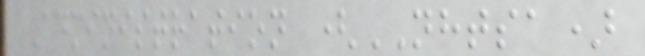Administration (NHTSA)
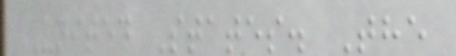United States. The
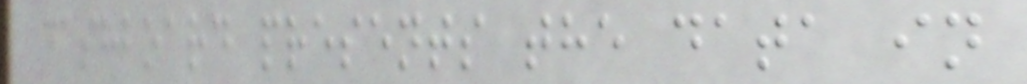dashboard presents the data in
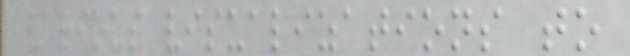various visualizations to
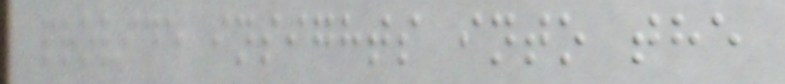provide insights into the
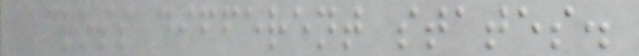across different states.
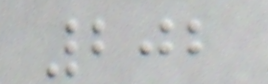202
